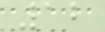12
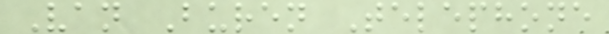Van Buren Telephone
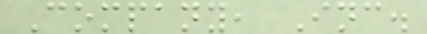Company, Inc.
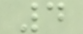4
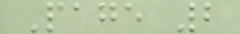Page 2
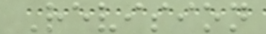Revision
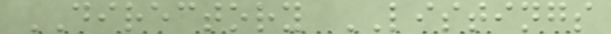DIRECTORY LISTINGS
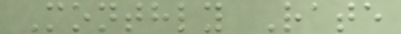Monthly Rate
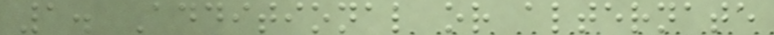1. Additional or alternate
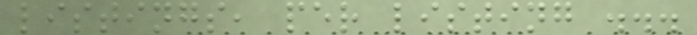listings, per listing ...
